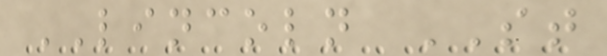LINCOLN ST
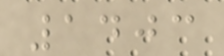1403
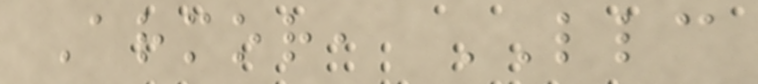Armor, LLC
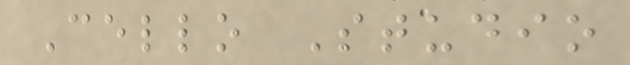Cello Studio
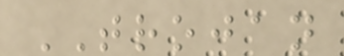TROJAN
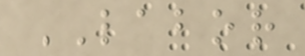LABOR
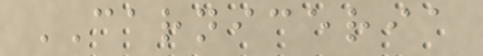CARNICERIA
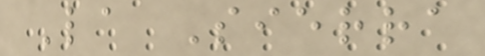La Sierra
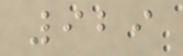929
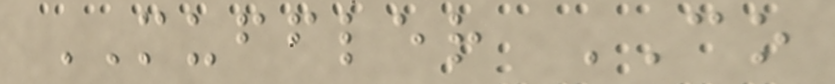MUFFLER CO
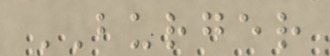BURGER
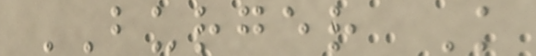BURGER K
